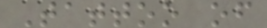Tattoo of
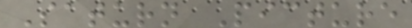Saturn Picture
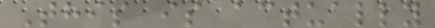This is actually
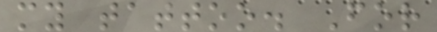my tattoo. For
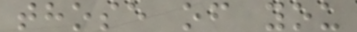those of you
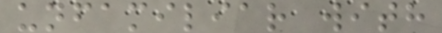unfamiliar with
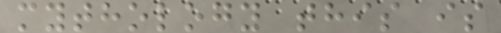mythology this is
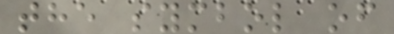the symbol of
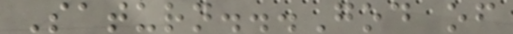Saturn...God of
